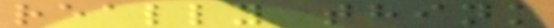really think
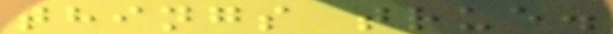things true.
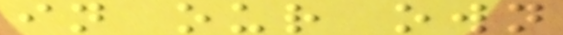in our own
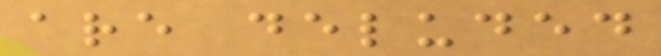are deluded
